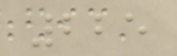225
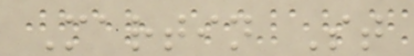Martin St
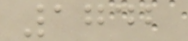1742
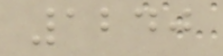1240
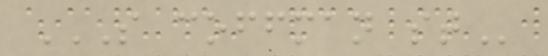S COFFMAN ST
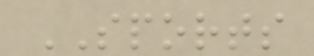SPORTS
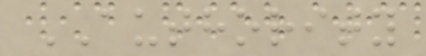AUTHORITY
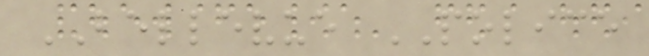BELLEVUE POLICE
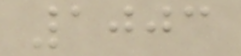1003
